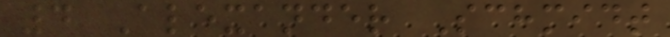4 Alexander Schmidt
